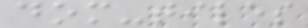dom-tiles
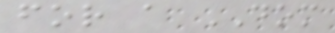for a DOM
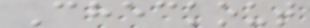Checkout
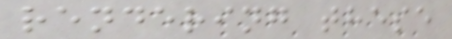rendering these
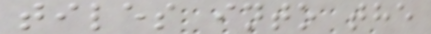tiles into the
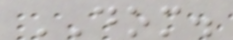DOM.
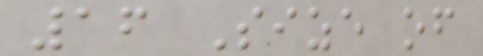16 Size of
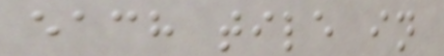each tile in
